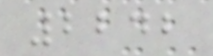2242
